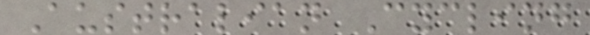Australian Cycling
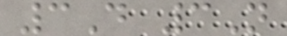3D 3N
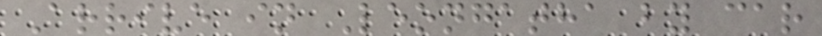Arrive in Leongatha by car
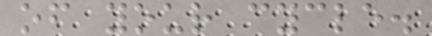of your cycle.
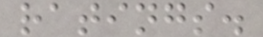ratings.
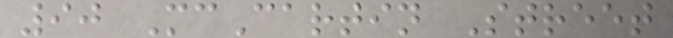90 McCartin Street
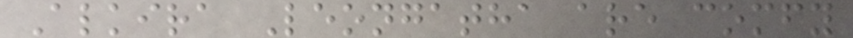Alkira Leongatha are comfy
